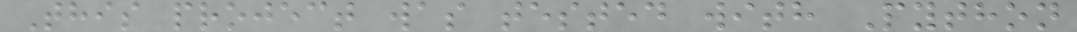This project was tested with Python
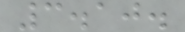3.10.
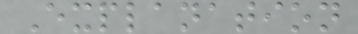Explanation
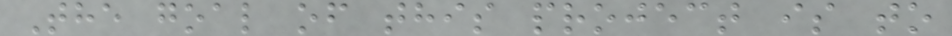The goal of this project is to
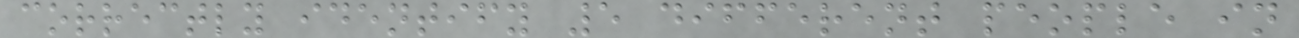correctly identify 5 different people in
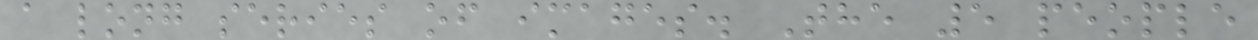a long series of images. The 5 people
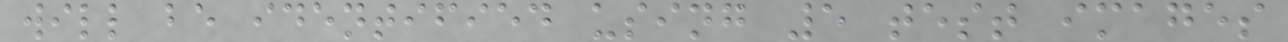will be identified using 5 test images
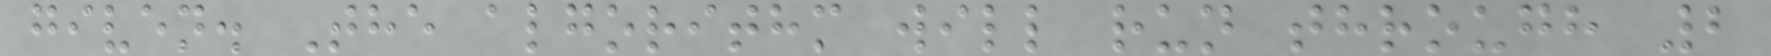given. The algorithm will run through 2
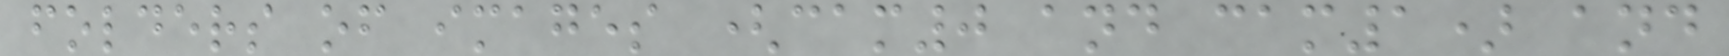folders of images (cam0 and cam1) and
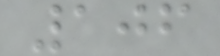106
